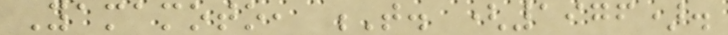Yamamoto, T. (1976).
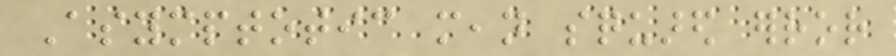Asymptotic mean squared error
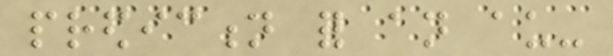prediction for an au-
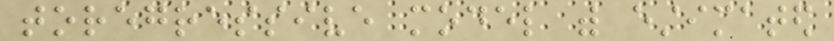toregressive model with estimated
